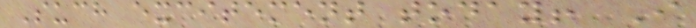Such excitement today! I
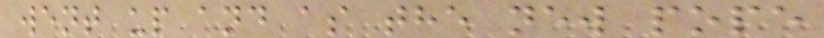went up and as the new pope
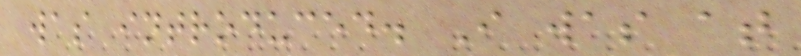was introduced. I was at
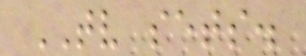TV sets.
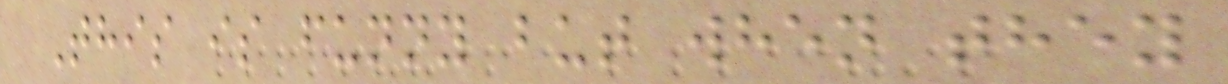This is funny but when they
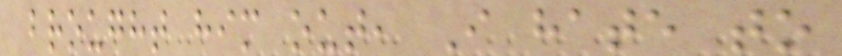brought him out, I hate to
